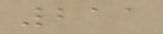211
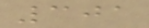301
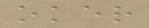oker
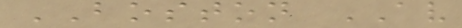BOSTON AV
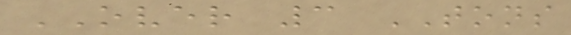OVER 3 TONS
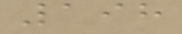198
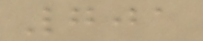701
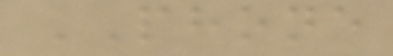PHONE
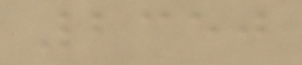2350
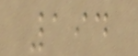194
